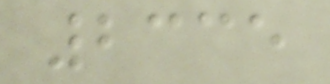2335
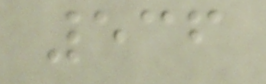536
